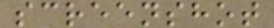screenshot
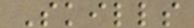Skills
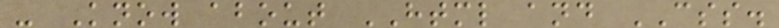- Know about HTML and CSS.
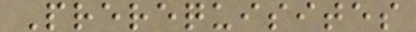Prerequisites
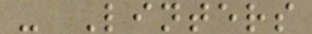- Linters
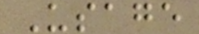Usage
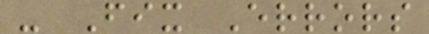- Fix Errors
